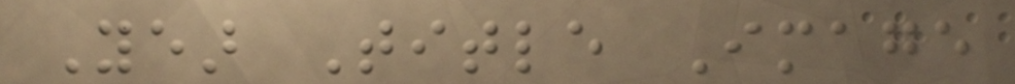Year Title Image
